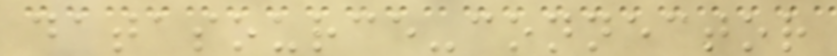datasource-connector
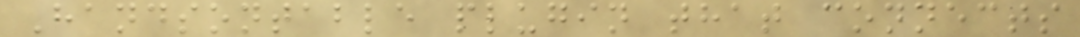Handsontable plugin that connects
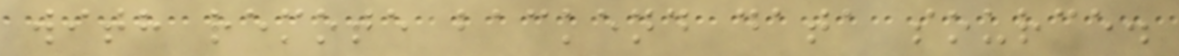with remote backend data source.
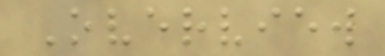Overview
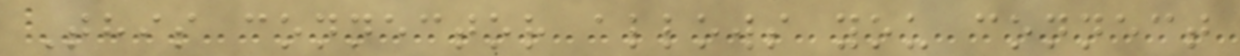This connector allows you connect
